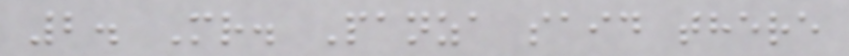2. Mr. Panza said there
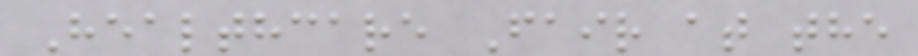Healthcare Fair at the
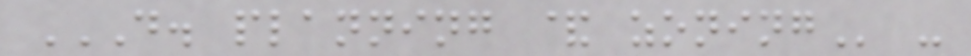D. PLANNING & ZONING -
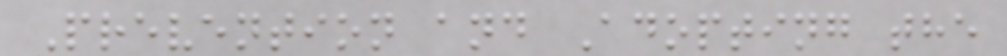Prevention and Adopting the
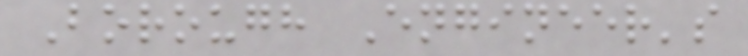Borough Engineer's
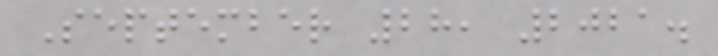September 28, 2021.
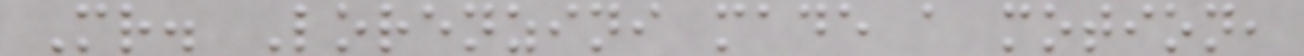Mr. Lorenzini made a motion,
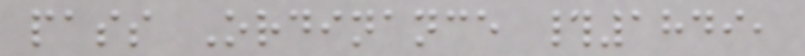pass Ordinance #1849,
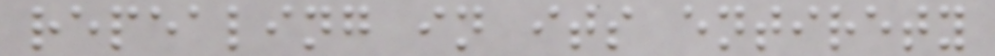repealing in its entirety
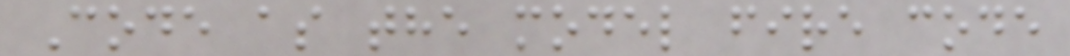Code as the model fire code
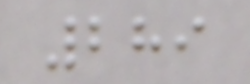289
